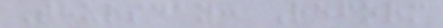Thursday: Reform
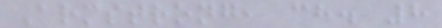Armstrong, ch. 8
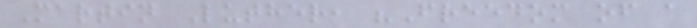Martin Luther, "Freedom of a
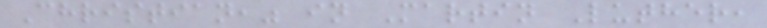Christian," in Martin Luther,
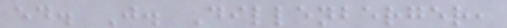ed. J. Dillenberger,
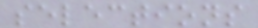selections
